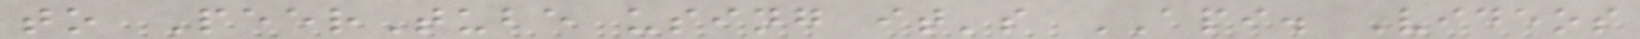to PeerTube using it's API. Videos
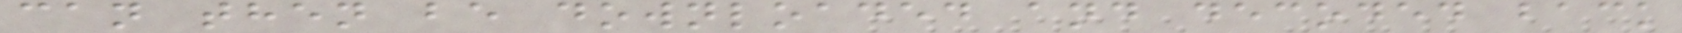can then be downloaded and decoded back
